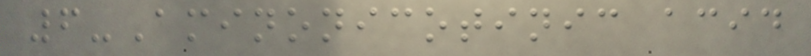6-Aminonicotinic acid
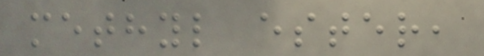methyl ester,
